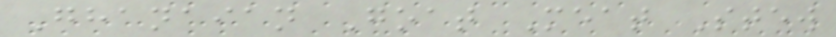Ghanaian Goat Meat Stew
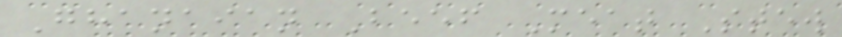Ghanaian Beef Meat Stew
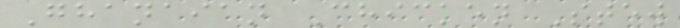Ghanaian Chicken Stew
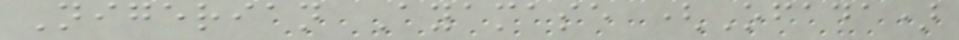Nigerian Ayamase (Ofada)
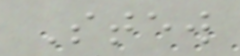Stew
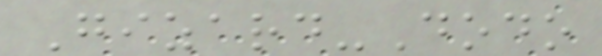Gizard-Dodo
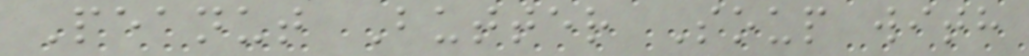Peanut Butter Soup with
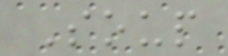Soup
